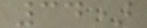34)
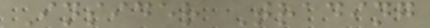Insider Trading
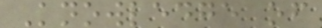Knowledge of
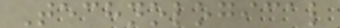Technological
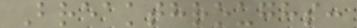Breakthroughs:
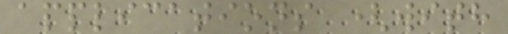applications (with
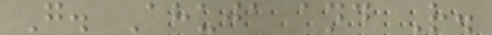G. Ahuja and R.
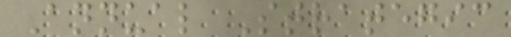Annual Strategic
